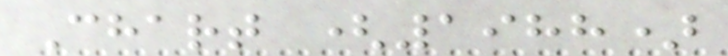Chart (1988)
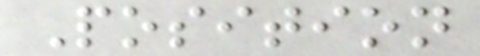Position
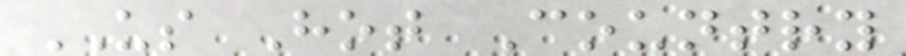US Hot Country
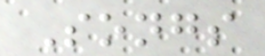Songs
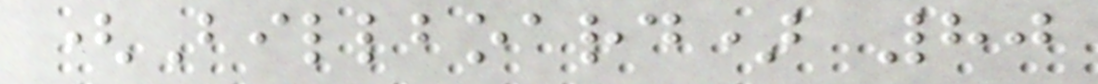(Billboard) 80
